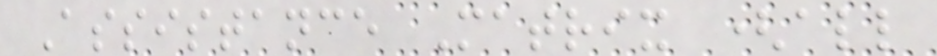Assistance Matrix (all
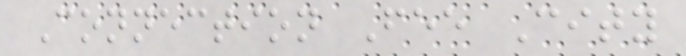Connection Fee City
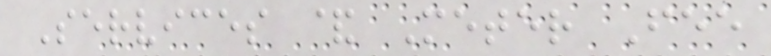Services & Meter Fee
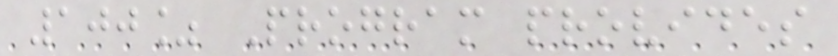100% Program provides
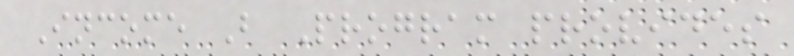Income B Program provides
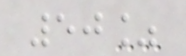50%
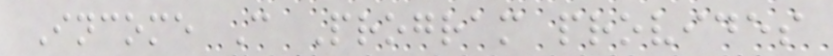Income C Program provides
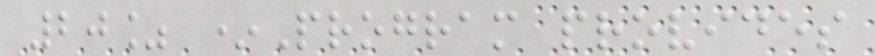20% *Program provides
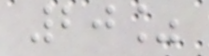20%
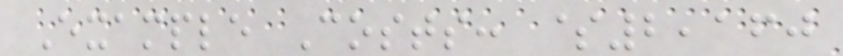Example Costs: $2,160
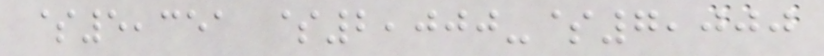$5,351 $2,000-$7,000
